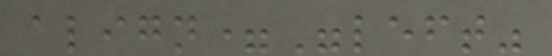align="left"
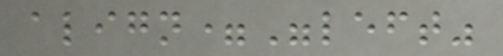align="left"
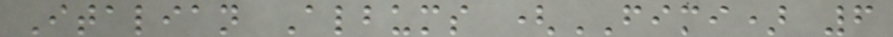Italian Albums (FIMI) 6
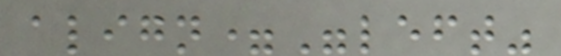align="left"
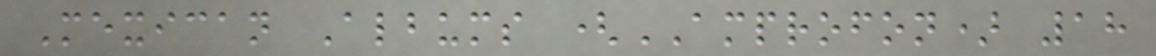Mexican Albums (AMPROFON) 18
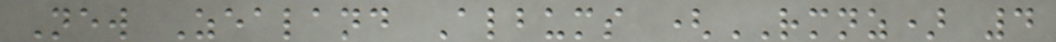New Zealand Albums (RMNZ) 4
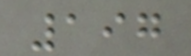197
